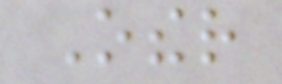Other
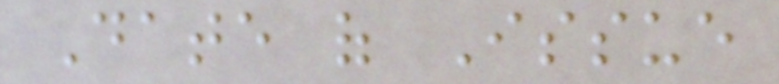Date of Issue
